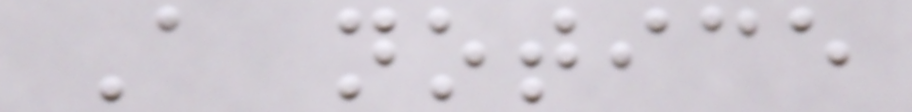A notice
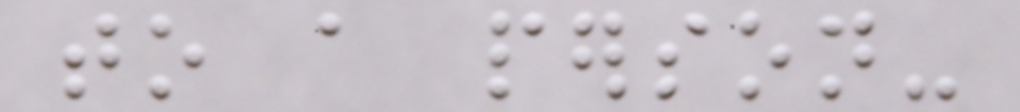to a person-
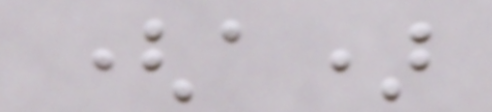(a)
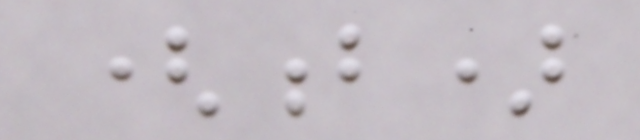(b)
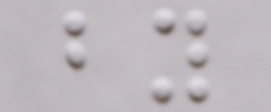by
